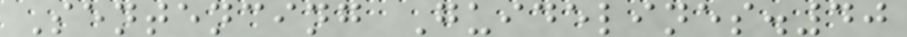Sentencing Guidelines.40
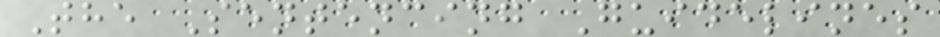The Sentencing Guidelines
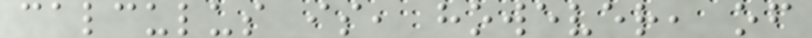calculus is, however, of
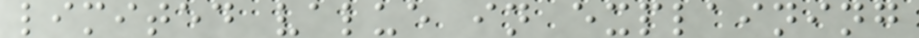limited value in explaining
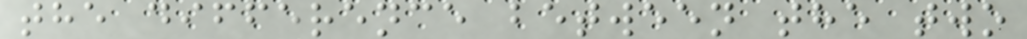the difference between the two
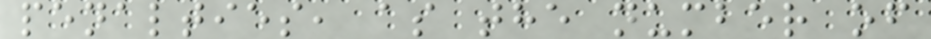penalties, as the number of
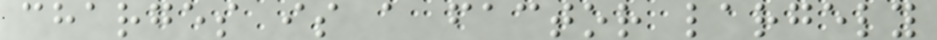charges is a factor largely
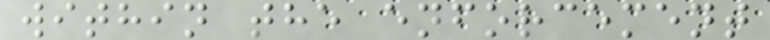within the enforcement
